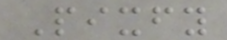Pixfy
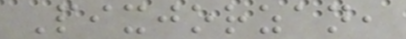Pixjorzan,
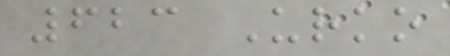623 Urko
